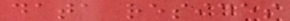data resides
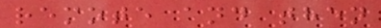remote and then
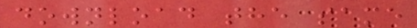download the same
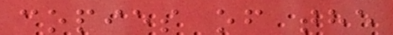copies of the
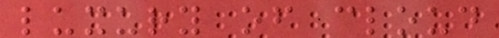luxury of cloud
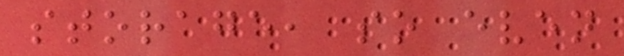storage, so even
